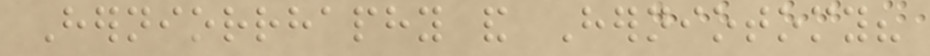Herniorrhaphy and Herniotomy?
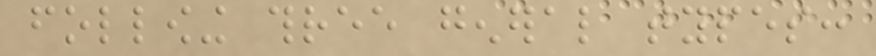following three general types:
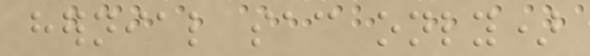hernial sac only)
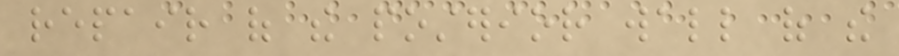repair of the posterior wall of the
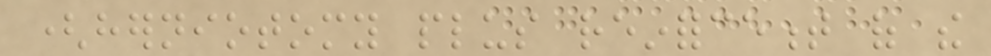(herniotomy plus reinforcement of the
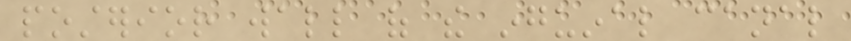posterior wall of the inguinal canal
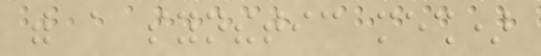with a synthetic mesh)
